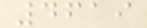4619
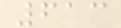613
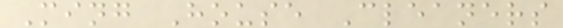Ming House Cleaners
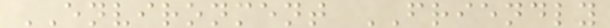ENVIRONMENT FRIENDLY
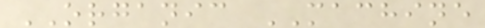ORGANIC MACHINE
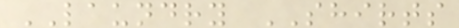LAUNDRY SHIRTS
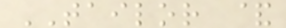TAILOR &
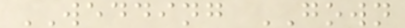WEDDING GOWN
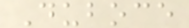Duboce
